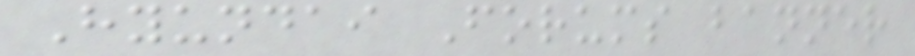Hyundai Forums banner
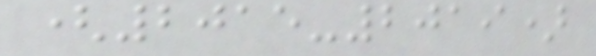(2015-2019)
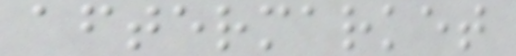aftermarket
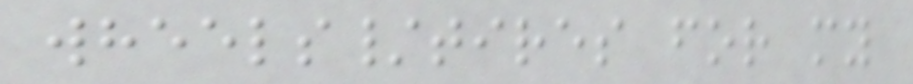wheels/tires for my
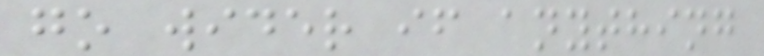go wider if anything
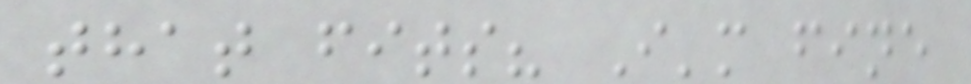that fits? I'm fine
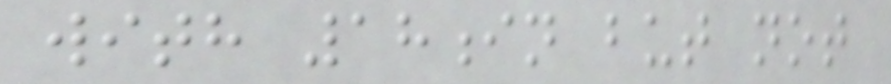with 18in but not
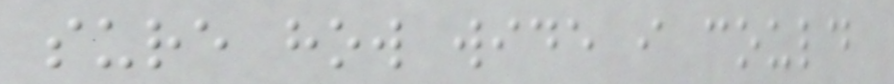sure how wide i could
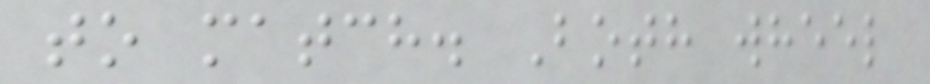to match. Both wheel
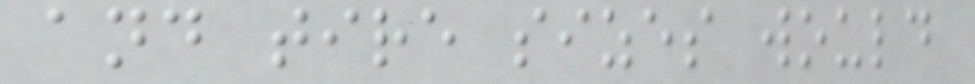and tire sizes would
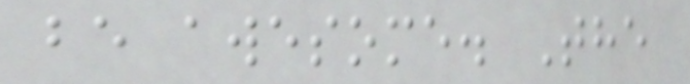be awesome. The
